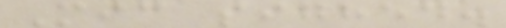Mic sighed.
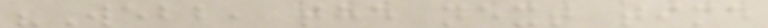"Webb, the next time
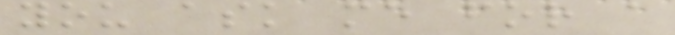you ask me for a
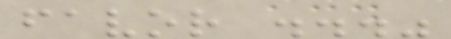favor ..."
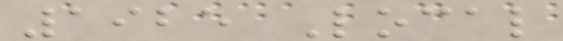1925 Local
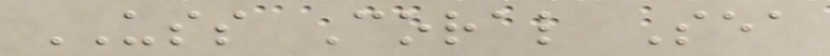USS Coral Sea
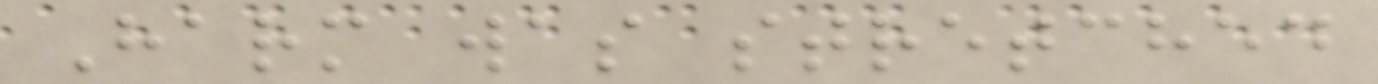Harm was stretched
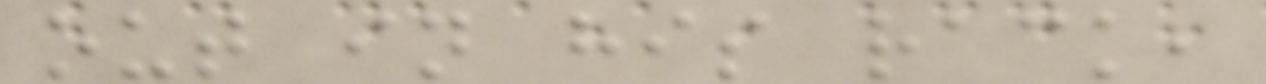out in his rack,
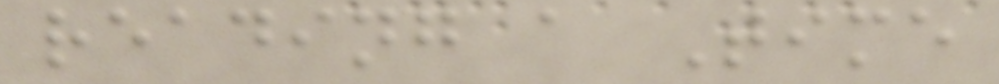reading a Time
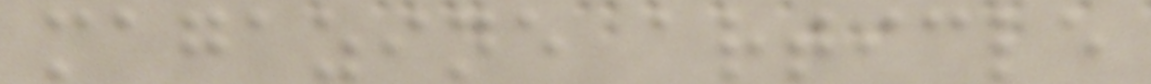magazine article
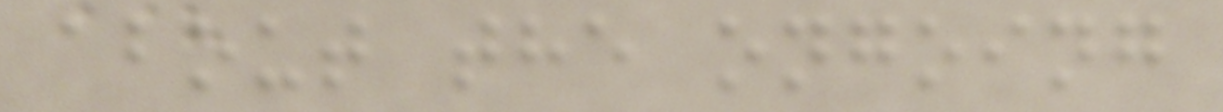about the ongoing
